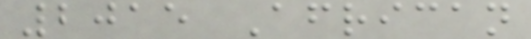2015 African
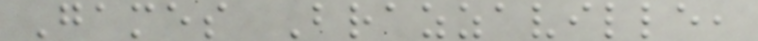Games Brazzaville,
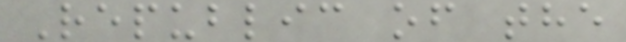Republic of the
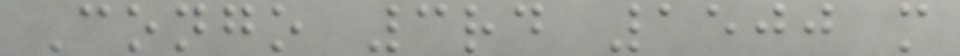Congo 3rd 1500 m
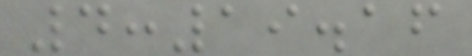4:19.16
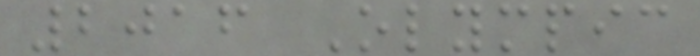2016 Olympic
